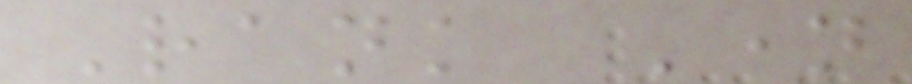Rank Name
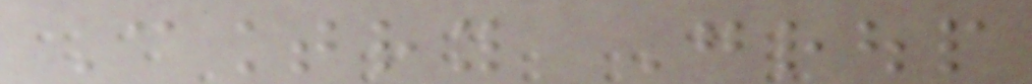Country Group
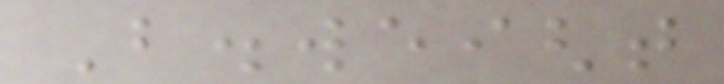B.weight
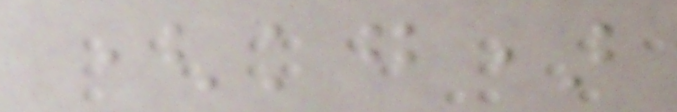(kg)
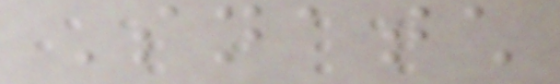Snatch
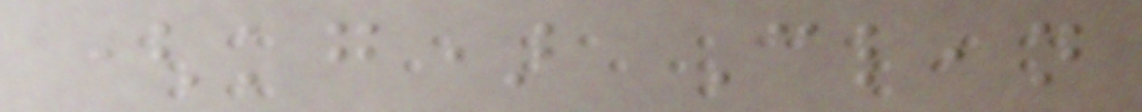(kg) Clean
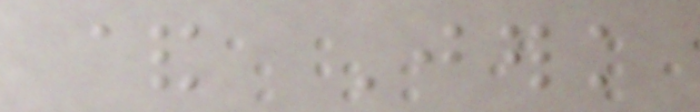& Jerk
